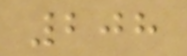208
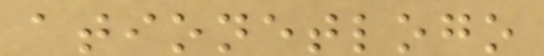ationetlogo
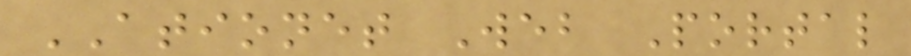ATIONET Web Portal
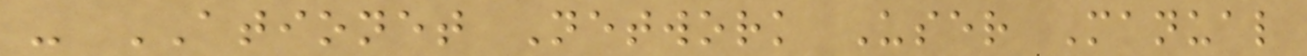- ATIONET Network User Manual
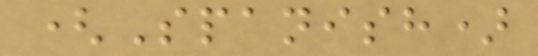(Spanish)
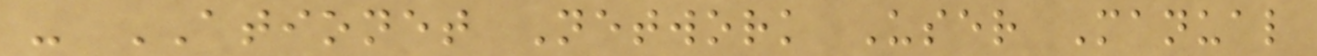- ATIONET Network User Manual
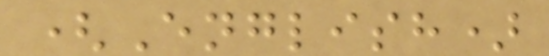(English)
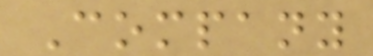Company
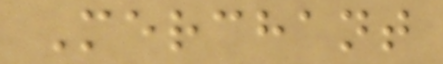Merchant
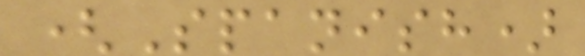(Spanish)
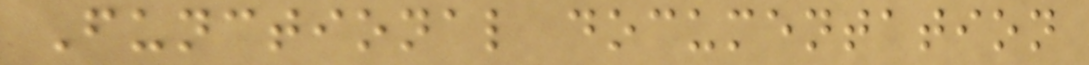Functional documentation
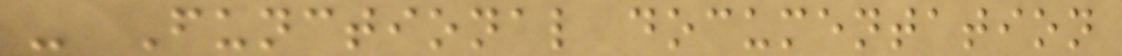- Functional documentation
